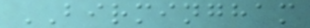BIRMINGHAM
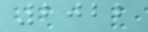2022
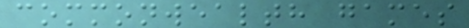commonwealth games
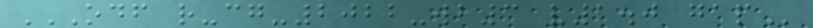ODF R-CG-2022-WB3 V1.0 GAP
